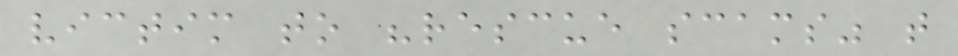victim to "rescue scams" that
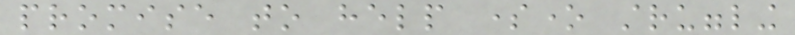promise to help someone struggling
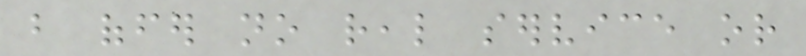but offer no real service or
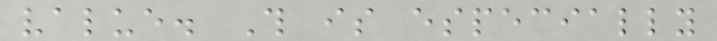value. This is especially
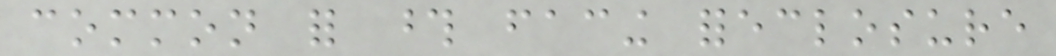common for those facing foreclosure
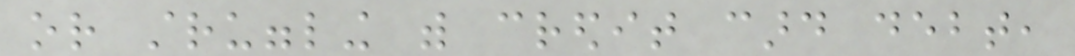or struggling with credit card debt,
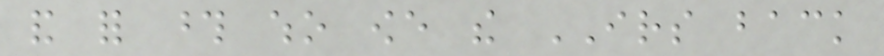and for those who owe the IRS back
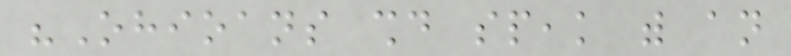"Ohioans should speak with an
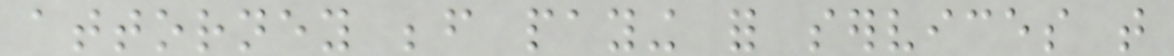attorney before paying for services that
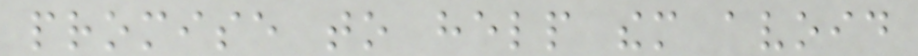promise to help them avoid
